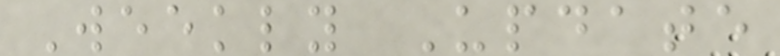Weekly Update
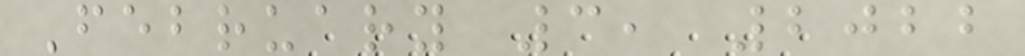February 3, 2022
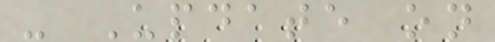- Update on
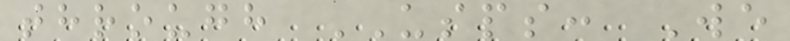through USPS: We
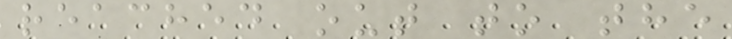reached out to the
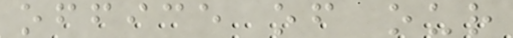office of our
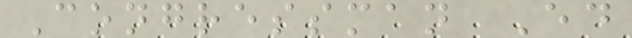Congressman Ed
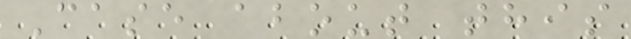Case about this
